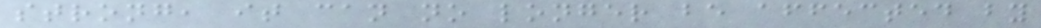strong, it can no longer be affected by
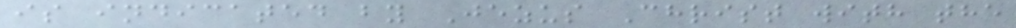is indicated by Jezus Christ with the
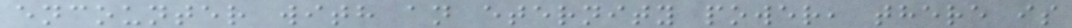encounter with an eternity power, there is
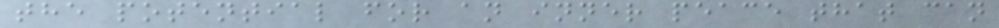the potential for an inner peace that can
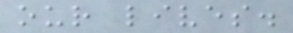our lives.
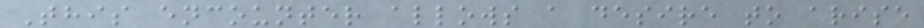This encounter allows a desire to arise
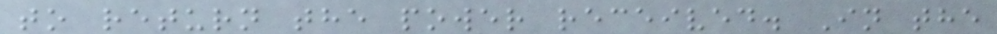to return the power received. In the
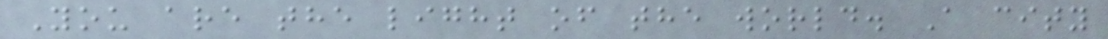You are the light of the world. A city
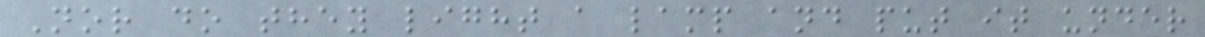Nor do they light a lamp and put it under
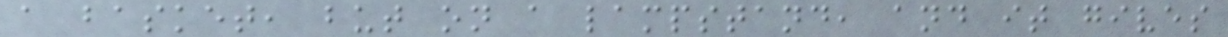a basket, but on a lampstand, and it gives
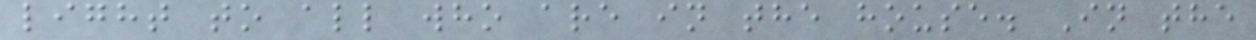light to all who are in the house. In the
